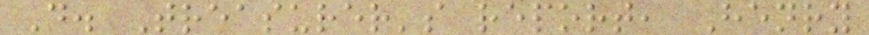D. Treasurer's report, Henry
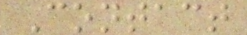Contact
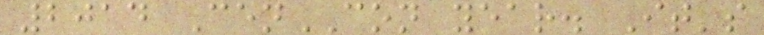2014 CenCON year. It's
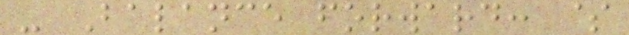- Balance forward: $
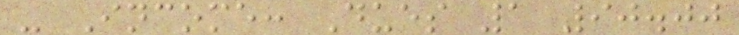- Income: Dues 1 90.00
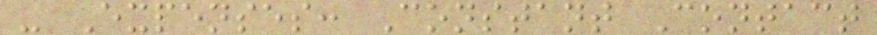- Expenses: Constant Contact
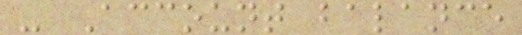- Account balance
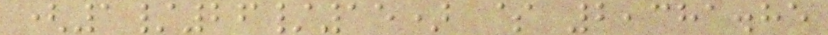(1/26/15) $ 2,381.85
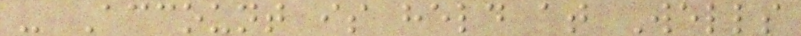- Account is held at Wells
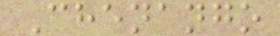Chenango
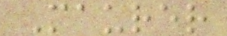Maurer
